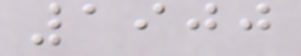1900
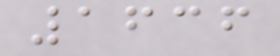1636
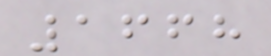1668
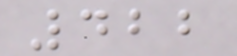422
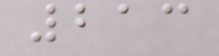213
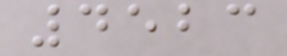4523
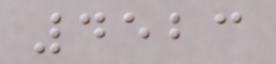4523
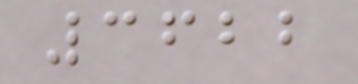3622
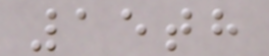15th
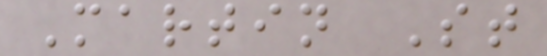Martin St
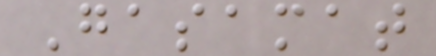Gasamat
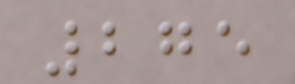275
